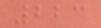223
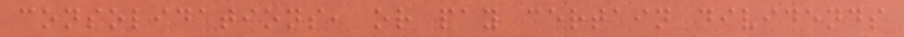consolidations, or pay certain dividends
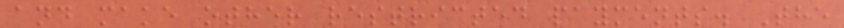and make other restricted payments. The
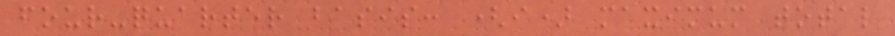four-quarter basis: (i) maximum total
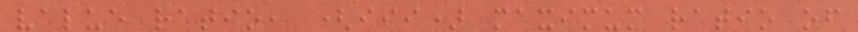value ratio, (iii) maximum ratio of
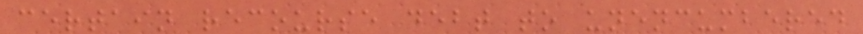certain recourse debt to unencumbered
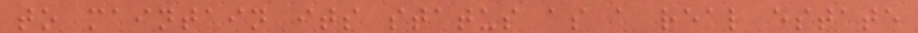to maintain its status as a real estate
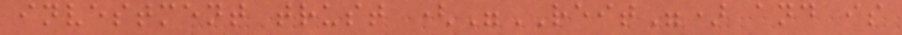investment trust ("REIT") and is
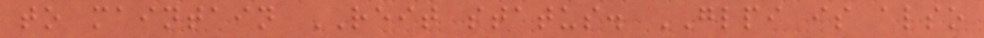to maintain REIT status. GLPI is also
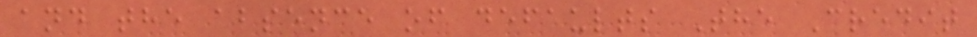and the absence of defaults The Credit
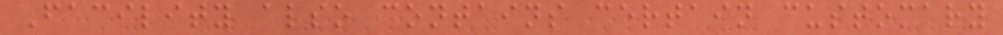Facility also contains certain customary
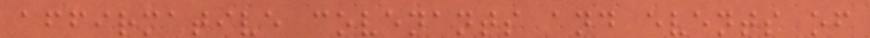affirmative covenants and events of
